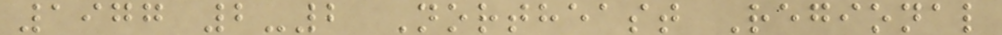1977 2-2 Northeast Regional
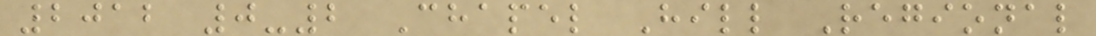2012 0-2 Chapel Hill Regional
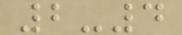2-4
